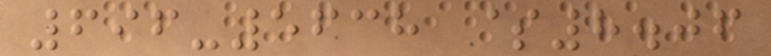696-5638 $8.06
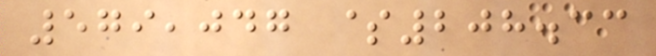579,047 $208.33
